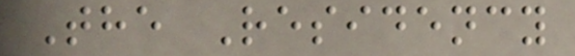The Residency
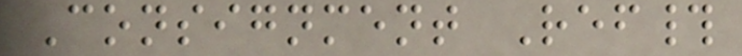Consignment Ref#
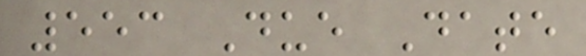553 Due Date
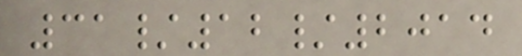31/12/2014
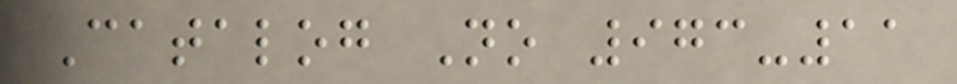Catalog No 973-11
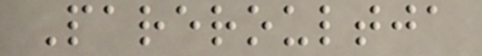Pareroultja
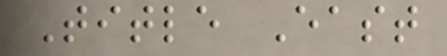Title East
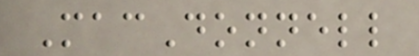MacDonnell
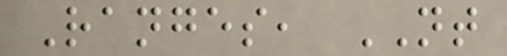Ranges, NT
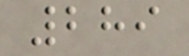289
